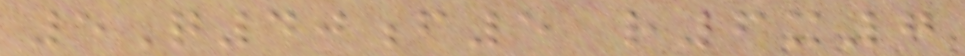5Q40f5 r6x7
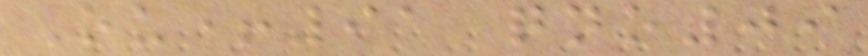Ou+91 qno09
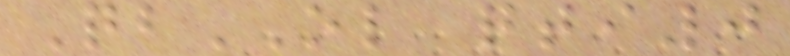QbOL qti0
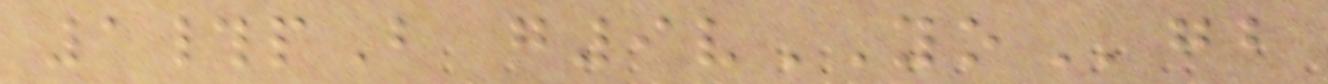1#pB g9vYOgb
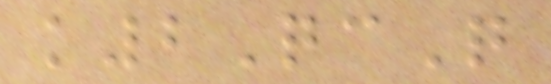k2QcQ
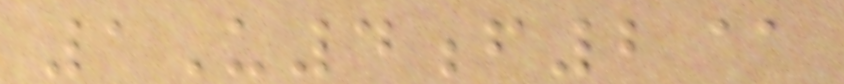1U4f2@
